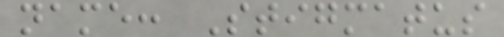name: Stigmatus
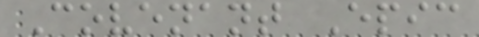Covenant Epic
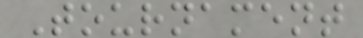Tournament
